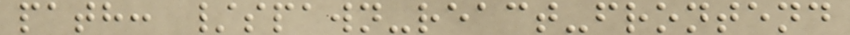path: /spawn-react-frontend
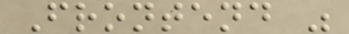Frontend "
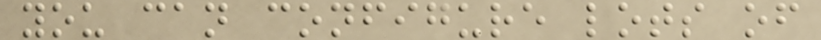you can configure lots of
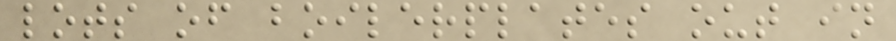lots of boilerplates out in
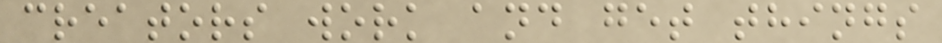creators work and get things
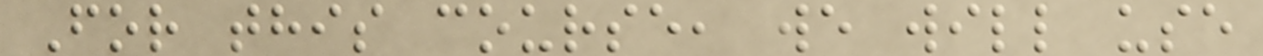For this course, we will use
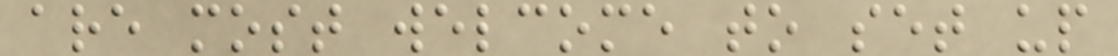are most welcome to set up
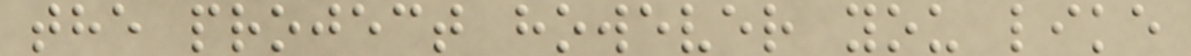the project however you like
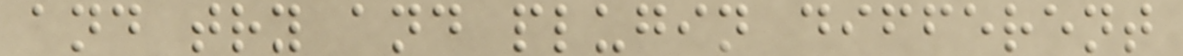and try and plugin different
